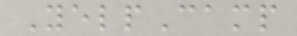YelpCamp
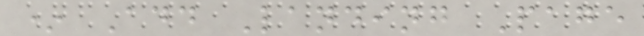* Add Landing Page
